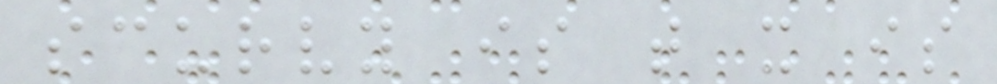scurvy is that it is
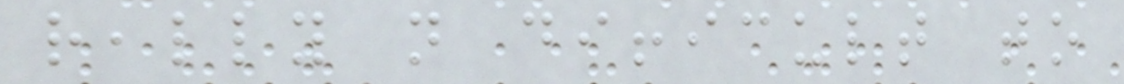really not difficult to
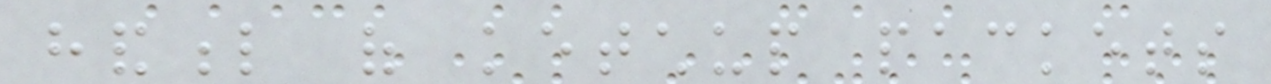handful of ketchup packets
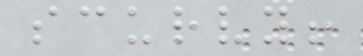scurvy!
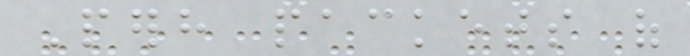Perhaps packets of
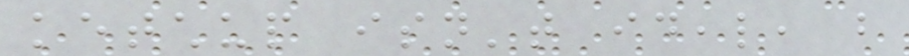ketchup isn't ideal, but
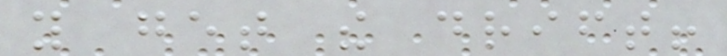you get the drift!
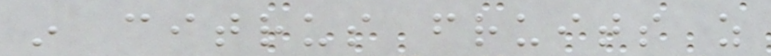in citrus fruits as
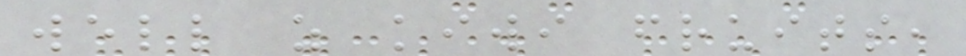well as kiwi fruits,
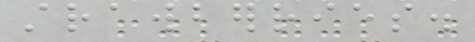strawberries.
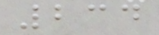234
